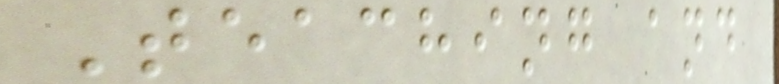Teaching and
